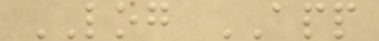LOG APP
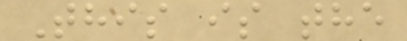This is the
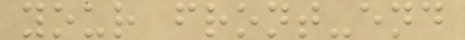your front-end
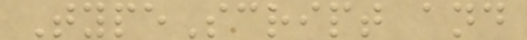TypeScript and
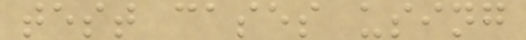test cases using
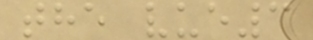the vue3
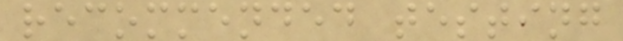recommended testing
